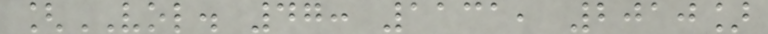[VOL. 47: 1131, 2010]
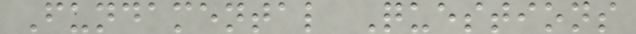Fundamental Questions
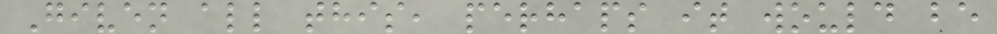Given all this, perhaps it would be
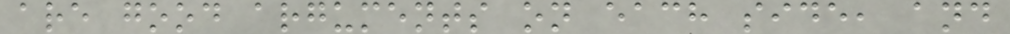are good arguments on each side, and
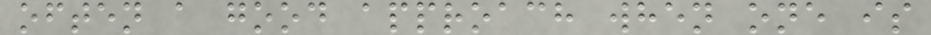often a good approach when one is
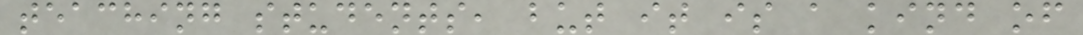teaching students, but it is a kind of
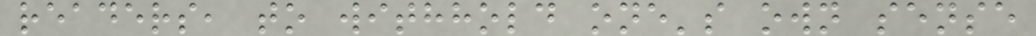readers, to withhold one's own sense
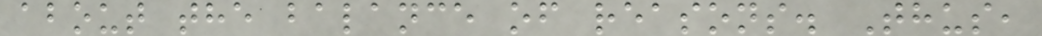about the balance of reasons. Thus,
